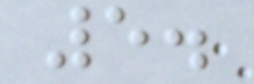5.
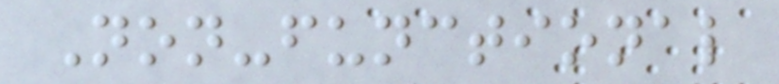Non-functional
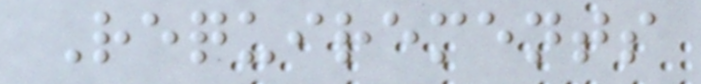Requirements
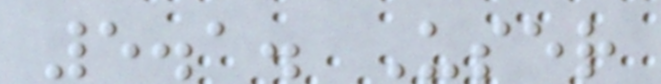5.1. User
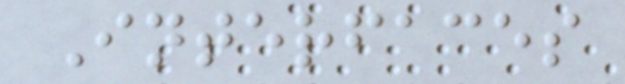Interfaces
